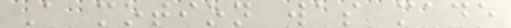A motion was made
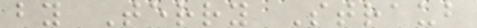by Terry Straub
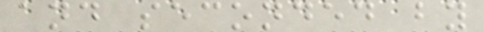and seconded by
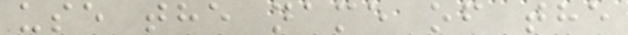use the name of the
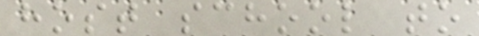host school to
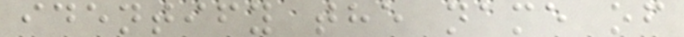identify the name of
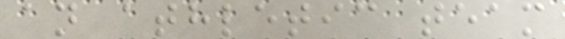an athletic team
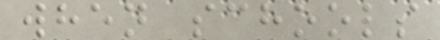when schools
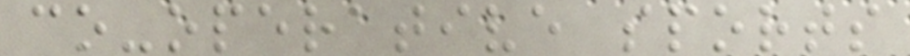co-operative sports
